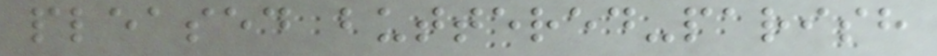pleased buttered-parish
